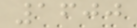1600
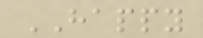HAPPY
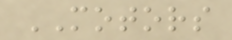MOTORS
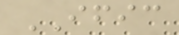IFIC
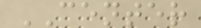CENTER
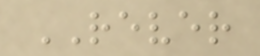REVER
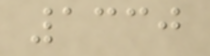1330
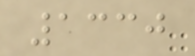1330
